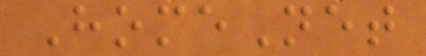HomeNet
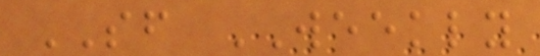SF WEEKLY
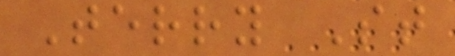Terry St
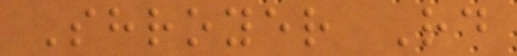Shroyer Rd
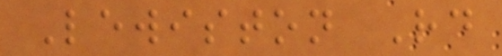Lewiston Rd
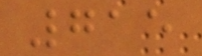715
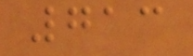713
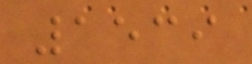1539
